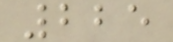225
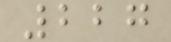227
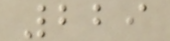229
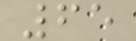65
